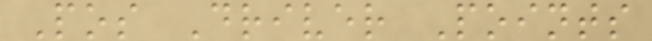Pos Driver Points
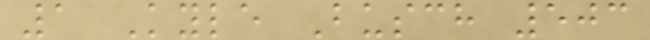1 Kyle Busch 503
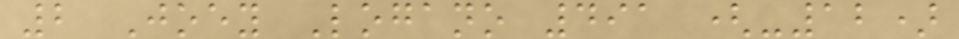2 Joey Logano 491 (-12)
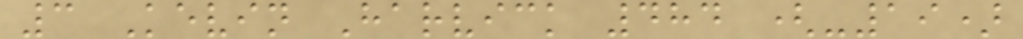3 Kevin Harvick 484 (-19)
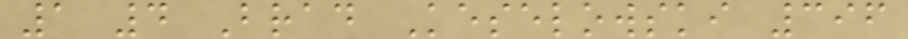1 4 Brad Keselowski 396
